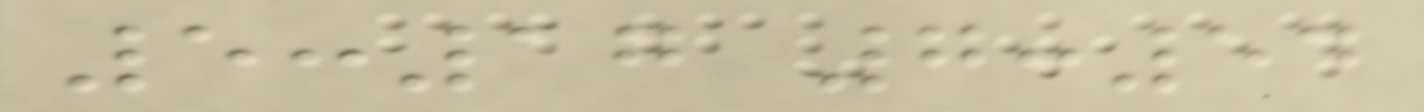5:17 7:54
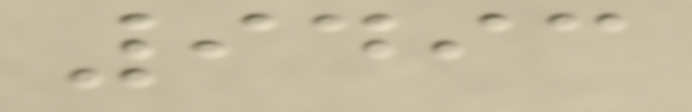9493
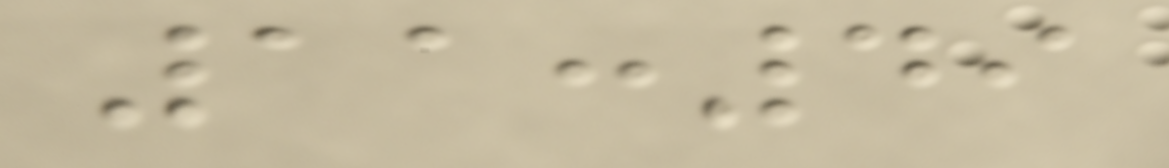11:49
